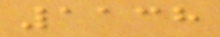1138
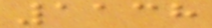1138
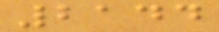2144
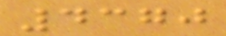4370
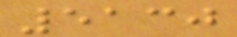5130
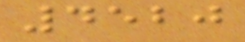4520
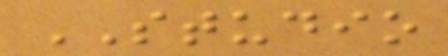STUDIO
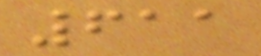611
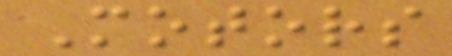Motors
